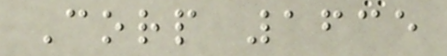Corp 1635
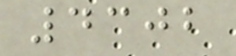4302
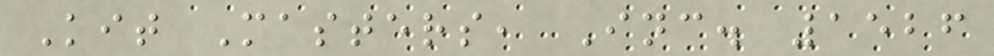Kit Masters, Inc. 1526
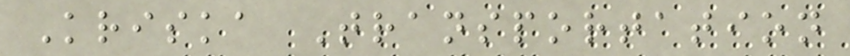Kriska Transportation
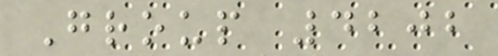Group 4202
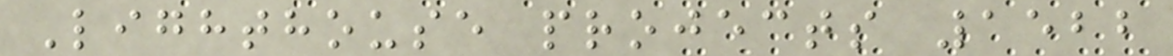Lighthouse projects 1522
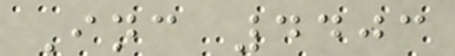Inc 4403
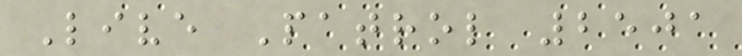Live Patrol 2501
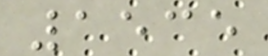1535
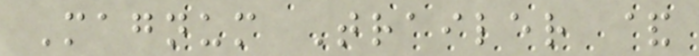Magnum Trailer &
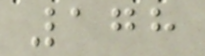178
